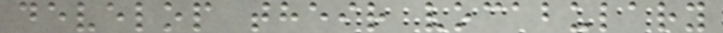develop their vocabulary
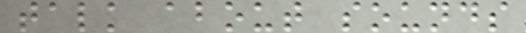talk about sounds
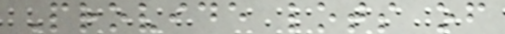Provide lots of
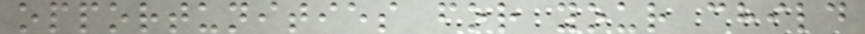opportunities for your child
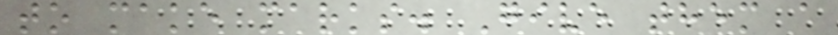to make marks. Give them a
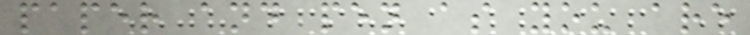paper and pen as you are
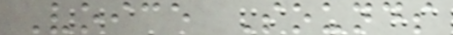Voice Sounds
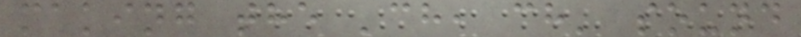making the 'ch, ch' sound
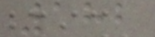182
